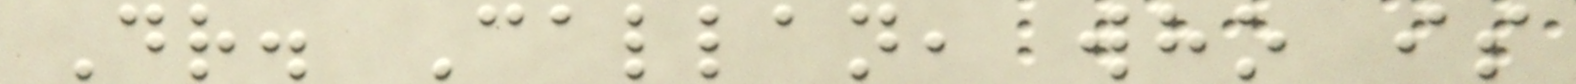Dr. Callan, who is
